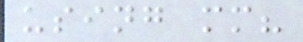using mm?
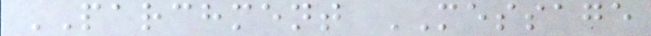PARCHMENT MESSAGE
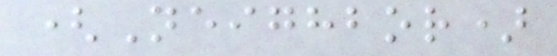(Neighbor)
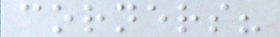corners?
